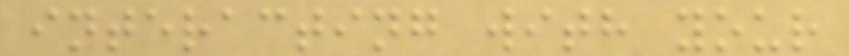interacting with your
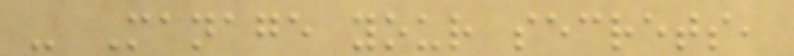- Manage your secrets,
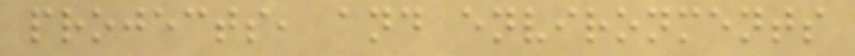projects, and environments
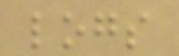logs
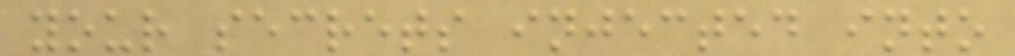your secrets injected into
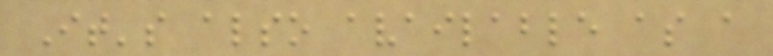It's also available as a
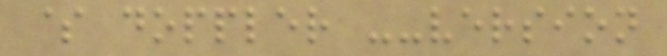$ doppler --version
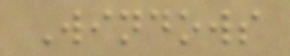Windows
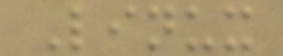Linux
